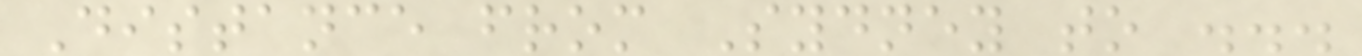Distance from Sydney to ...
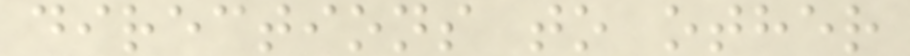directions to other
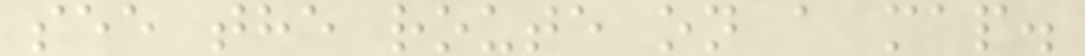see the route on a map.
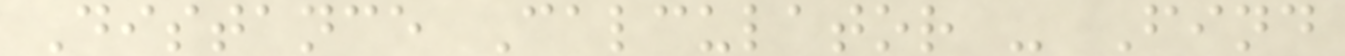Distance Calculator - Find
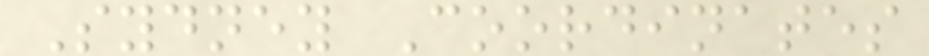Sydney Coordinates
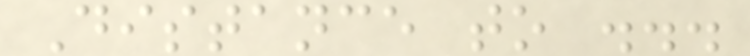Distance to ...
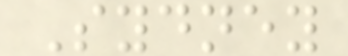Sydney
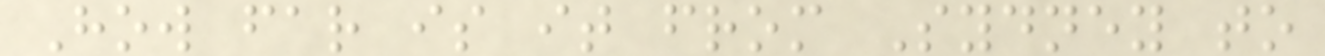How far is it from Sydney to
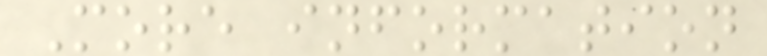More information
